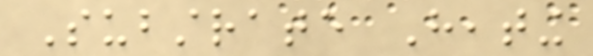Substrate Heating
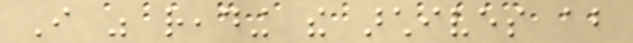I was reading the archives about
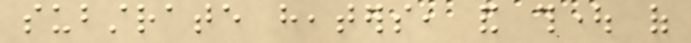substrate heaters, and thought of
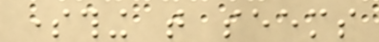something that seems
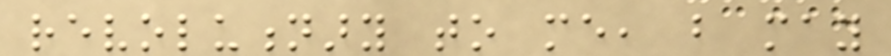revolutionary to me, but may
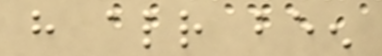have already been
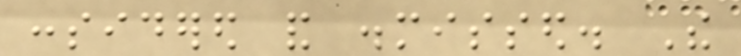considered and dismissed. The
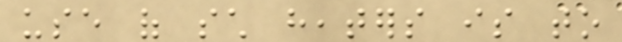use of such heaters is to
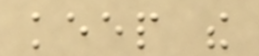keep the
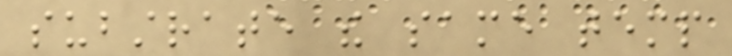substrate the same temp
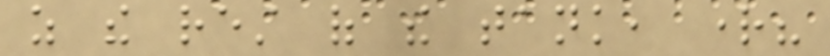as the rest of the tank, right?
